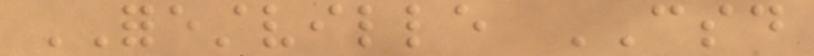FORESTVILLE CSD
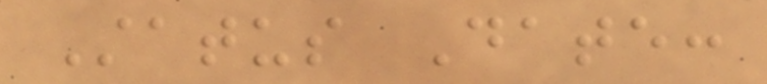Status Date:
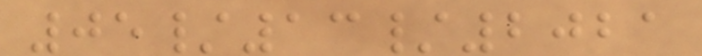05/13/2021
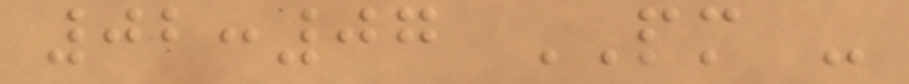02:07 PM -
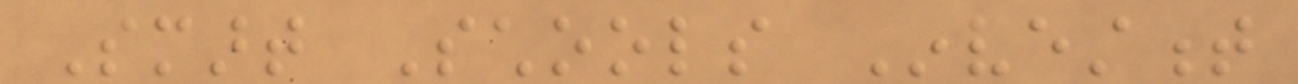Smart Schools Investment
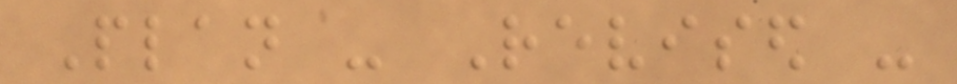Plan - Revised -
